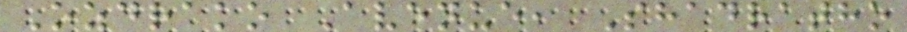Ozdrako Avenue, Shadratho
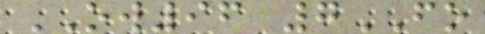OW96 7FO
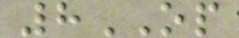8OP
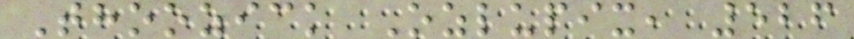Thoozick Ozlupix, 526
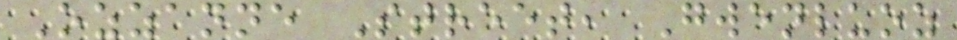Ozzanne Street, Gwenluoz
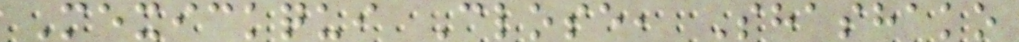Mexickqui Close, Shashako
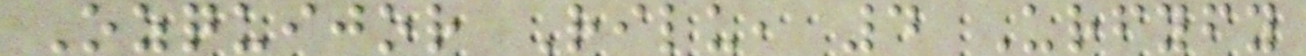Ozquijor Rilu, 4 Urfyfy
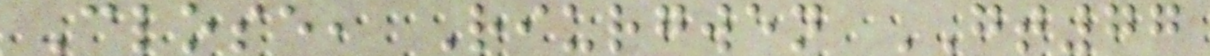Close, Riurgwen GT77
